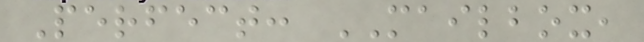Perfect: MAILBOX,
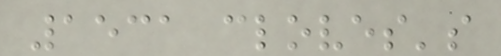1531 cloves's
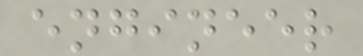engineer
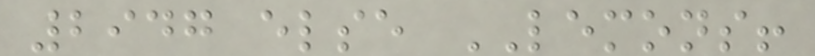2947 else LEMONS!
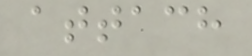attach
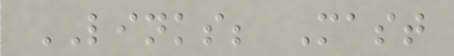LINKS; Mast
